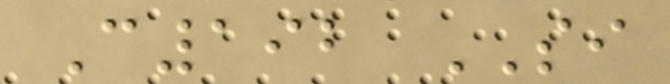C192 SI
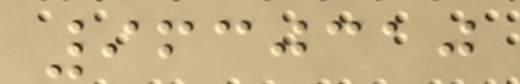9630310
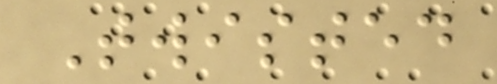Twisted
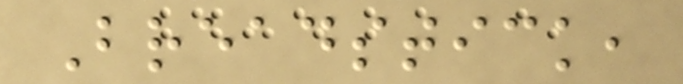Breadstick,
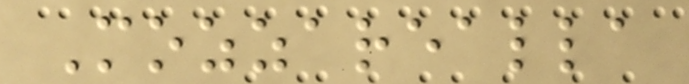Mozzarealla
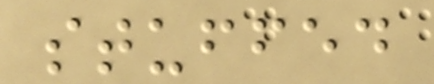stuffed
